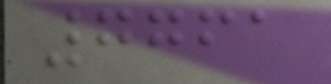7761
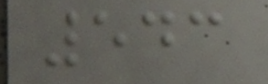543
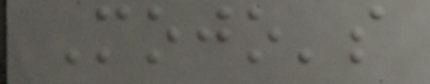Mojo's
